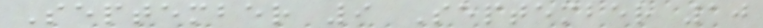September 9 September 10
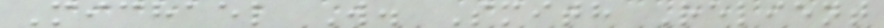Michael W. Smith Relient
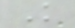K
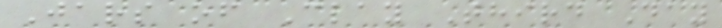Jars of Clay Third Day
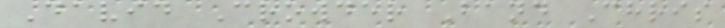David Crowder Band Chris
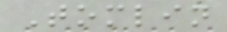Tomlin
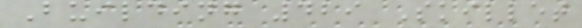Building 429 Skillet
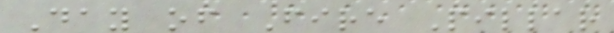Day of Fire Pillar
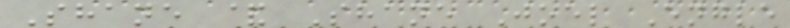Shane & Shane Joel Engle
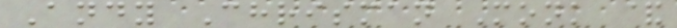Andy Chrisman Monk &
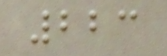223
